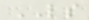LS
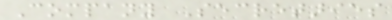Company Secretaries
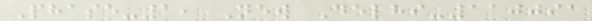Phase-1, New Delhi-110091
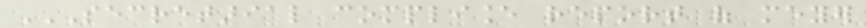SECRETARIAL COMPLIANCE REPORT OF MEYER
